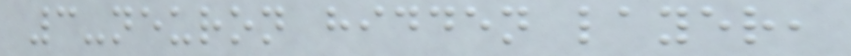3-neuron hidden layer,
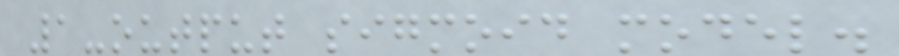1-output sigmoid model.
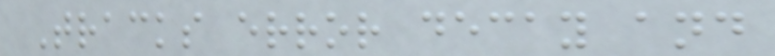Tracks error decay and
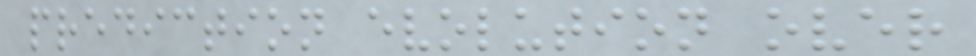prediction evolution over
